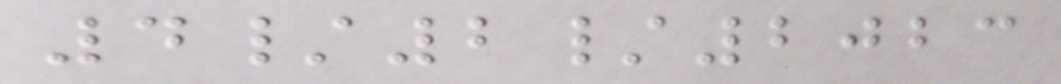4/2/2023
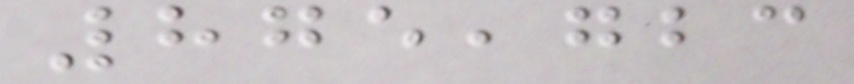875,723
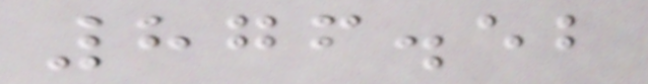876.52
